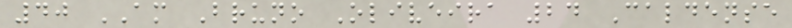40 AM Bruno Oliveira 24 Caldense
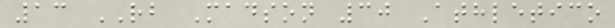13 RB Madson 30 Athletico
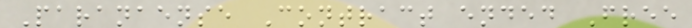Paranaense Contract ended Free
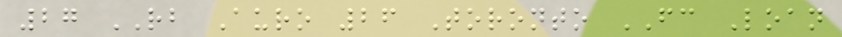27 RB Auro 26 Toronto FC Loan
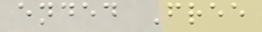ended Free
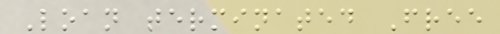Loan terminated Free
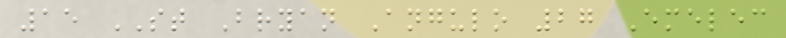15 ST Bryan Angulo 27 Emelec
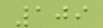109
